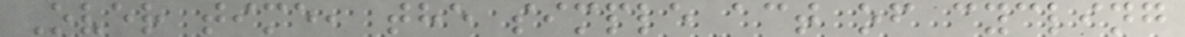Over time, the simple act of cycling
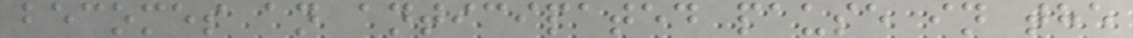becomes an anticipated pause in the
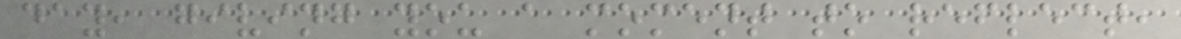day, giving you a moment to reflect,
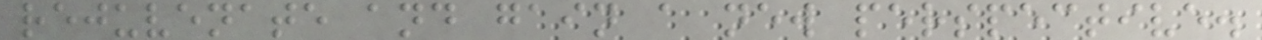rejuvenate and gain a new perspective.
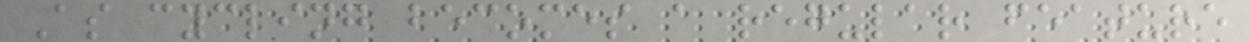As cycling becomes a regular feature
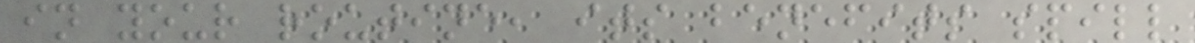in your routine, its benefits spill
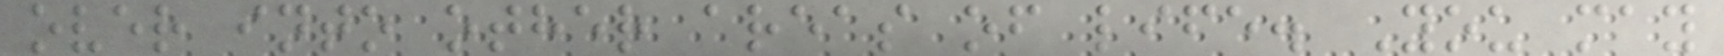over into other areas of life. You may
